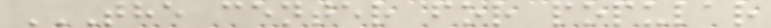THE CENTER FOR POPULAR
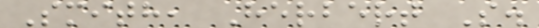Smith, Herbert S.
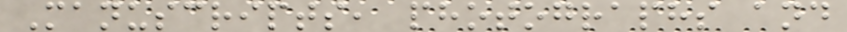Manuscripts, photographs and
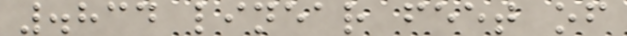.834 linear feet of
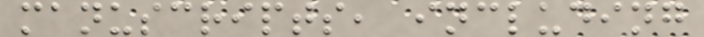manuscripts, including
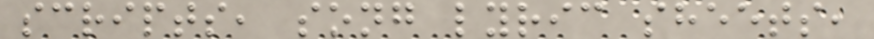scripts, song lyric sheets,
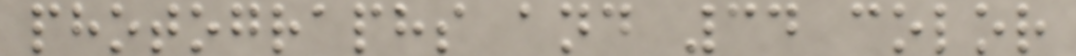photographs and 34 color
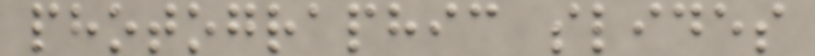photographic slides
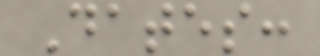Dates:
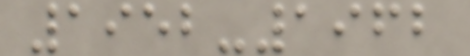1952-1962
